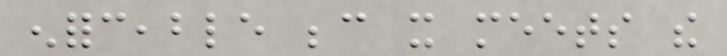enforceable because it meets the
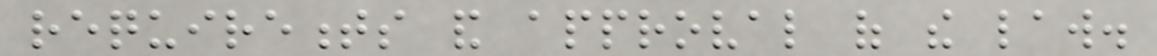requirements and approval of the law.
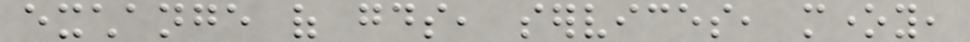exchange of goods, services, money,
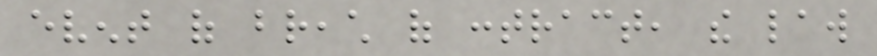event of breach of contract, the law
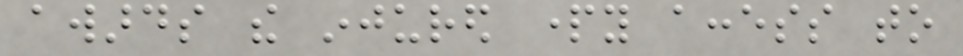awards the injured party access to
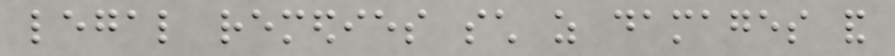legal remedies such as damages and
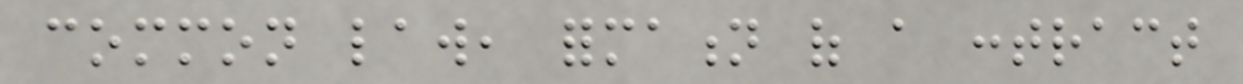common law, formation of a contract
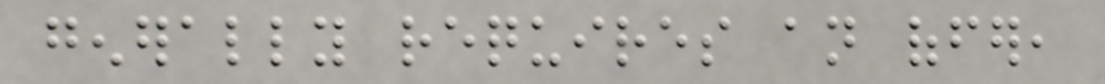generally requires an offer,
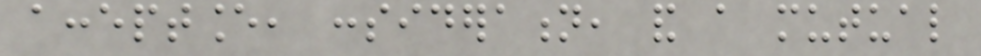acceptance, consideration, and a mutual
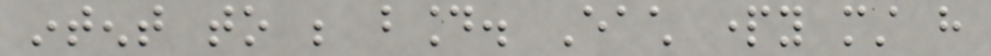intent to be bound. Each party must have
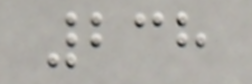238
